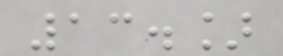13.]
